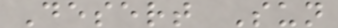Desert Sun
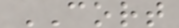CORT
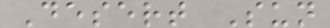Desert Sun
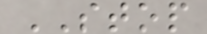STOP
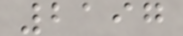2197
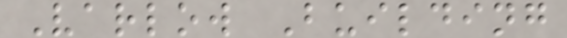Varlow Building
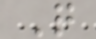Q
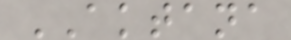AKTANA
